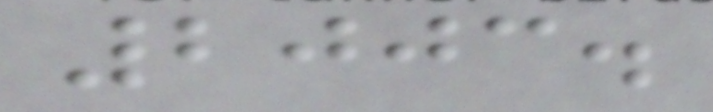2003.
